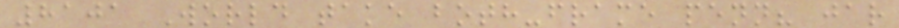8101 World take both-frame penn? jar
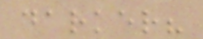darker?
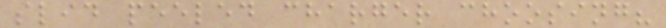slid peeled charger choosing?
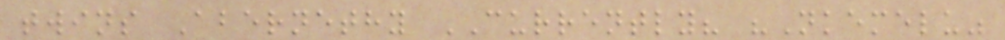twins Abernethy CURRENTLY? "Nkemelu"
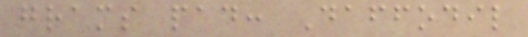grams pad: Daffodil
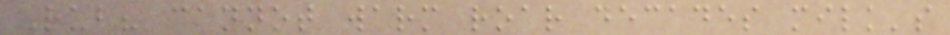Rub? cannot warm roar decades milk's
